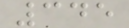345
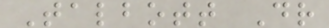Talbott Dr
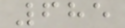685
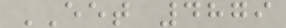EET 4879
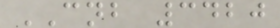CNB 3420
